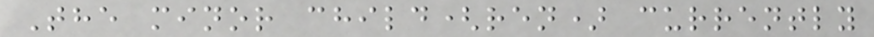The minor child(ren) currently
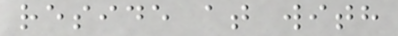reside at with
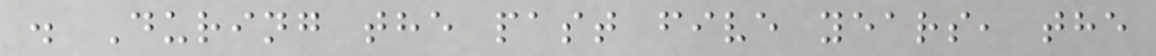. During the past five years, the
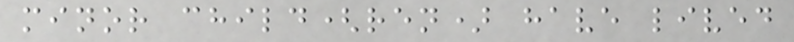minor child(ren) have lived
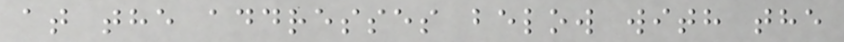at the addresses below with the
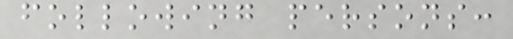following persons:
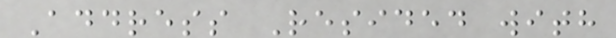Address Resided with
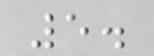5.
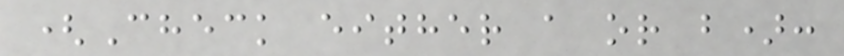(Check either a or b):
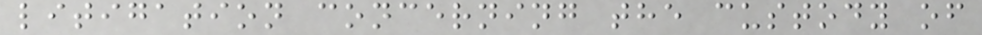litigation concerning the custody of
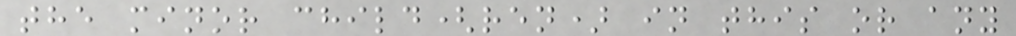the minor child(ren) in this or any
